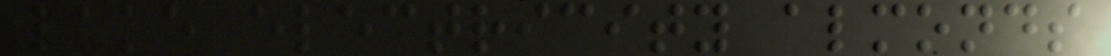lake electricity almonds
